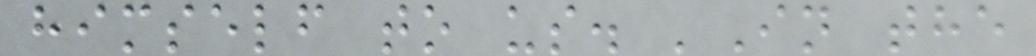himself to us. 'In the
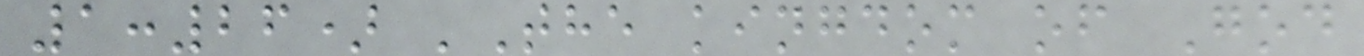1:26) 'The kingdom of God
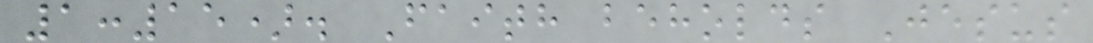1:15). Faith beholds Jesus
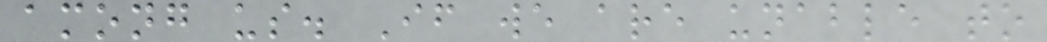among us. If we are unable to
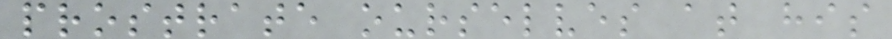prostrate ourselves at his
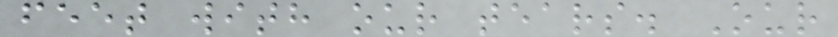feet with our tears. Our
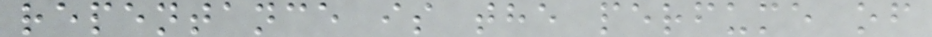repentance is the perfume of
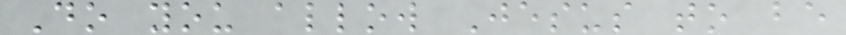Do you allow Jesus to be
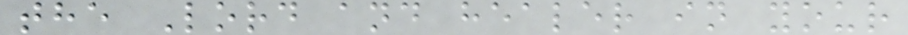the Lord and healer in your
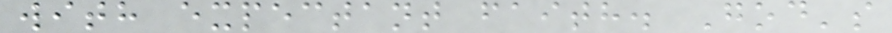with expectant faith. God's
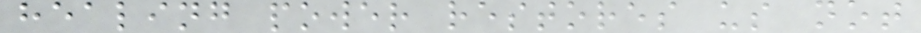healing power restores us not
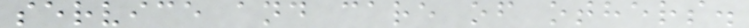service and care of others.
